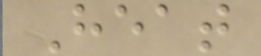Heat
